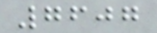7607
